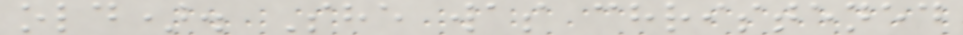old). She was christened
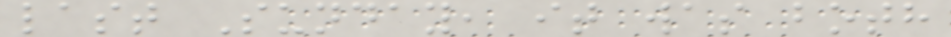last Sunday, it was both
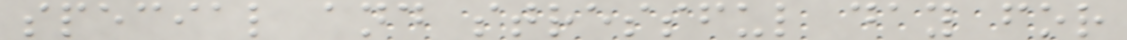special and stressful day for
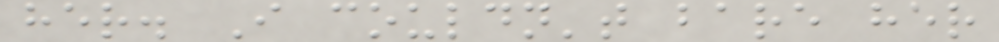her. I couldn't bare her
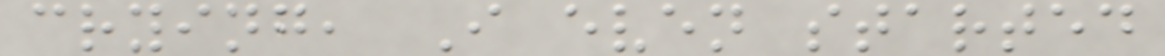crying, I even started
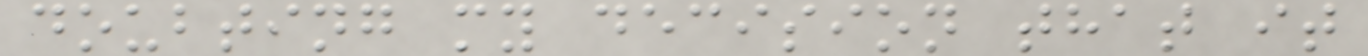doubting my decision that it
